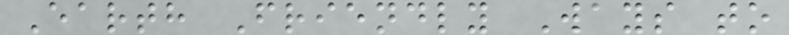Earth Friendly Ways to
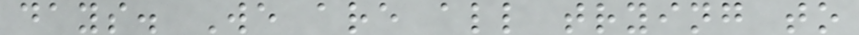days. We are all trying to
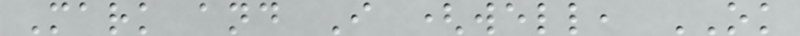Mark and I (well, OK
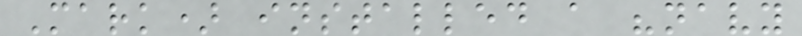Mark) installed a "navy
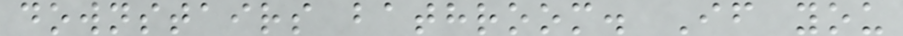downstairs bathroom. If you
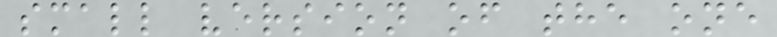small version of the one
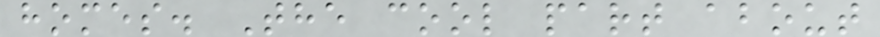homes. The cool part about
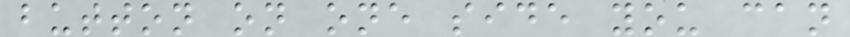button on one side you can
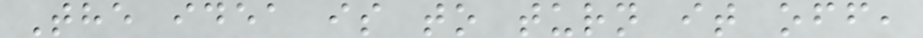The idea is to turn it off,
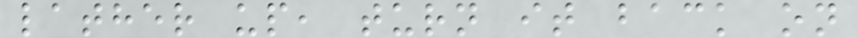lather up, turn it back on
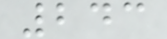243
